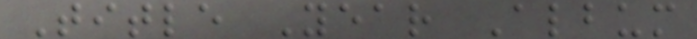Title Year Album
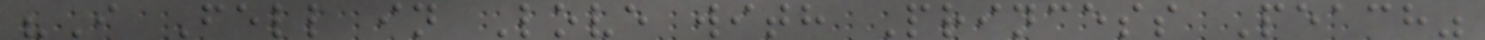"I Fell in Love with Princess Peach"
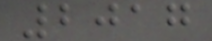2017
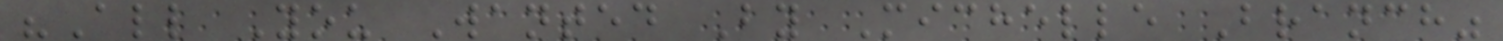"All You Wanted By Michelle Branch"
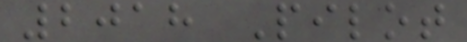2018 Pilot
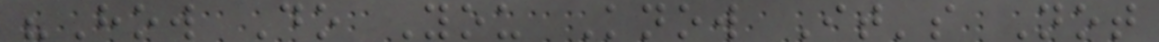"How Do You Know It's Not
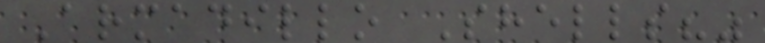Armadillo Shells?"
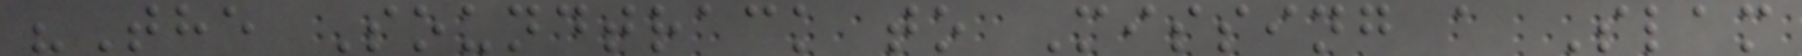"The Soundtrack to Missing a Slam
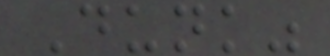Dunk"
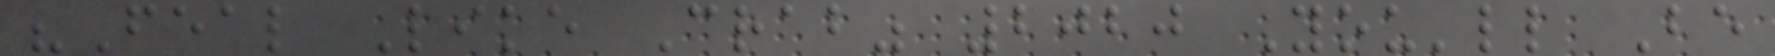"Feal Like Crab" 2020 You'll Be
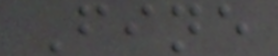Fine
